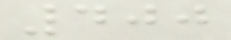400
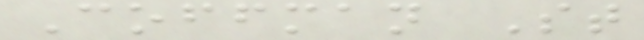Coffman St
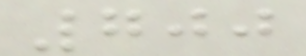700
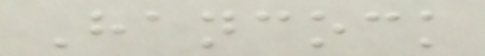Hancock
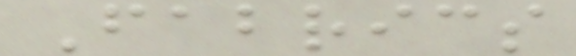Fabrics
